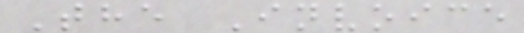The Invoice
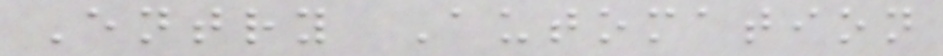Entry Automation
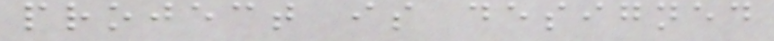project is designed
